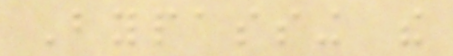Bypassing the
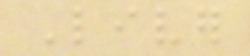Liver
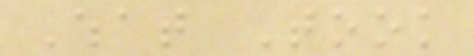What Took
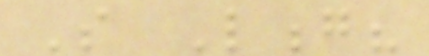So Long?
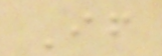If
